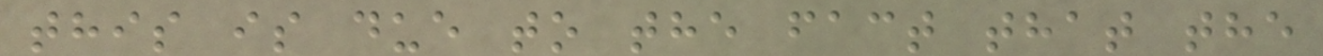this is due to the fact that the
